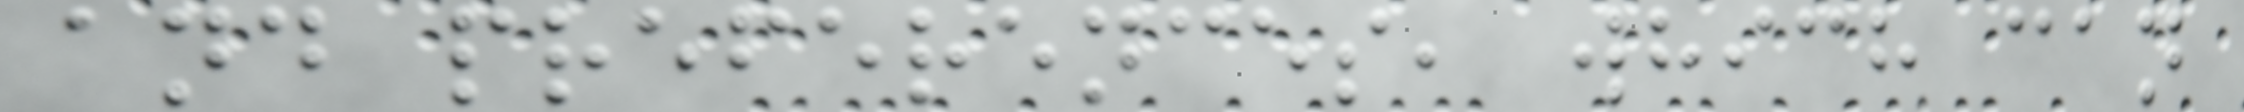and preferences, which can
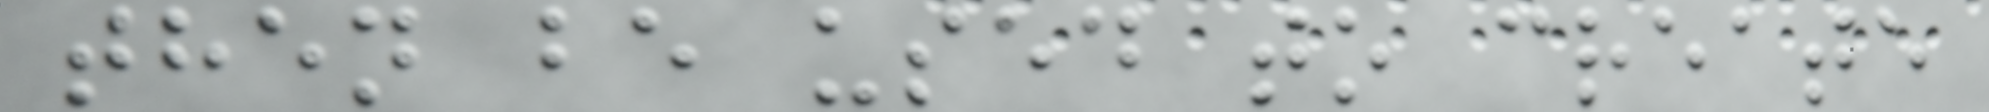then be used to create
